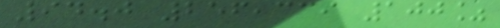94.0 256,339 100%
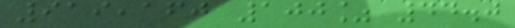919,160 100% 44.0
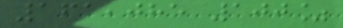161,085 100%
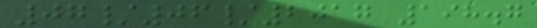07/06/2017 198.7
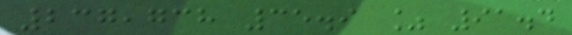237,738 35.9 % 91.4
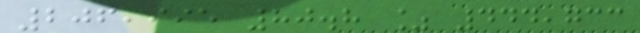206,995 80.8 % 444,733
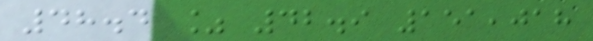48.4 % 42.9 151,018
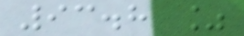93.8 %
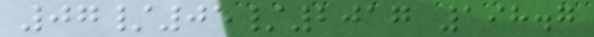07/05/2017 198.7
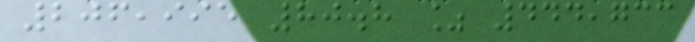206,995 80.8 % 444,733
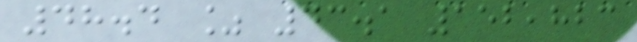48.4 % 43.1 152,823
